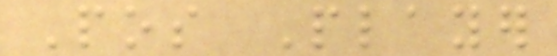Pos Player
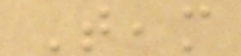Team
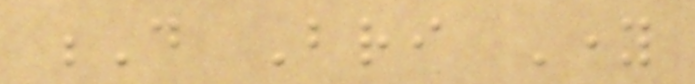D Bri Young
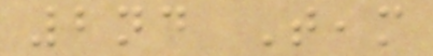2nd Team
